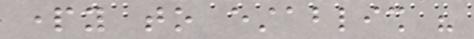party to establish his
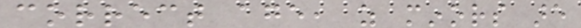correct age, as minors are
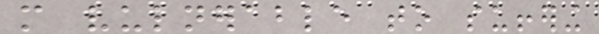more vulnerable to suffering
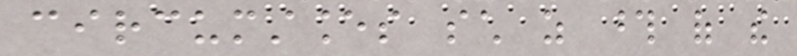circumstances such as those of the
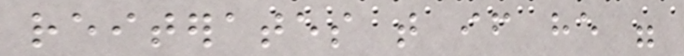reiterates that if he were
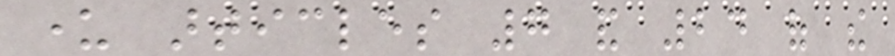under articles 7 and 24 of the
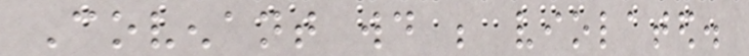Covenant would be violated.
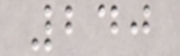240
